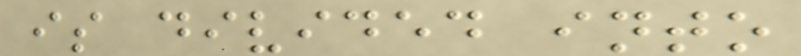is divided into
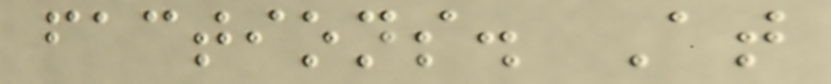factions. At
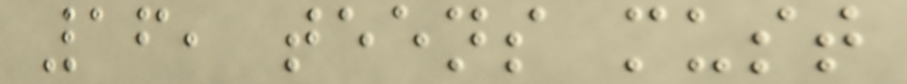16, teens must
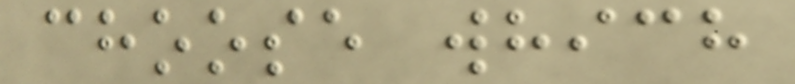choose which
